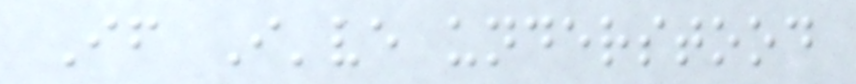If I've understood
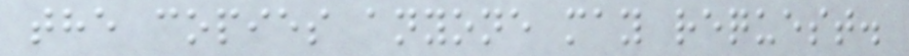the copies anyone may request.
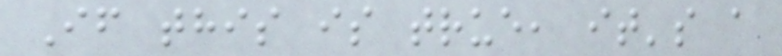If this is true, it's a
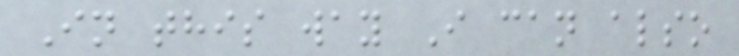In this way I can also
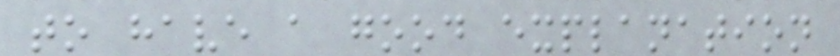to have a good explanation
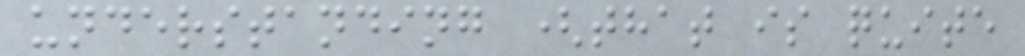understanding (that is quite
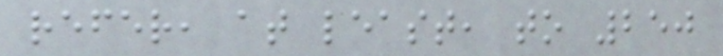refer, at least, to 250
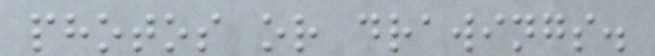photos or drawings.
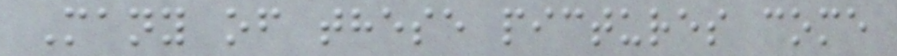Many of these pictures come
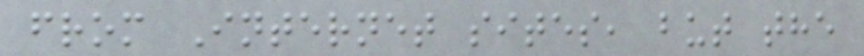from Internet sites, but the
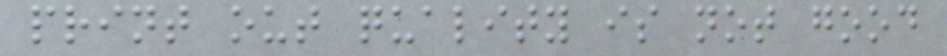print out quality is not good
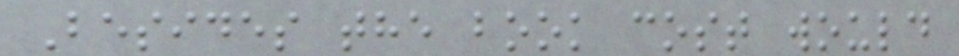Besides the book cost would
